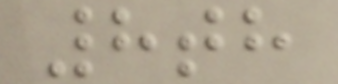8th
